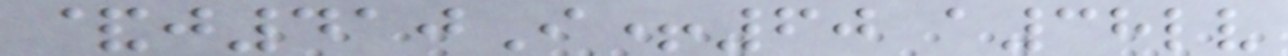&j410I+60 a38lv
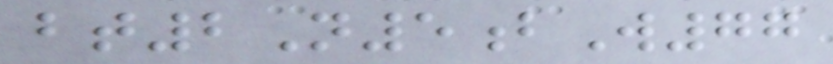bt2N5bW77
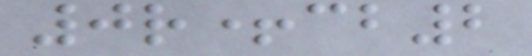0r+cb2
